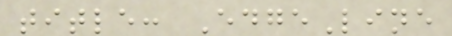title: EdgeLine
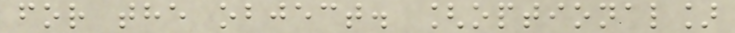for the object. [optional]
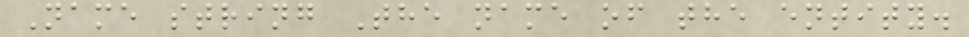Name string The name of the entity.
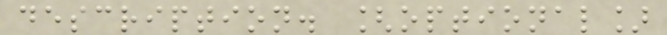description. [optional]
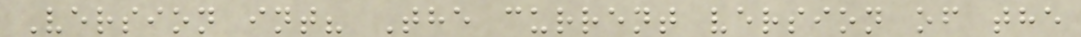Version int? The current version of the
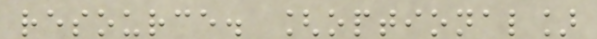resource. [optional]
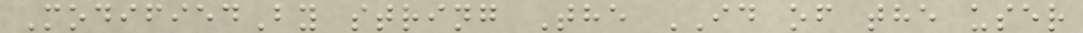ModifiedBy string The ID of the user
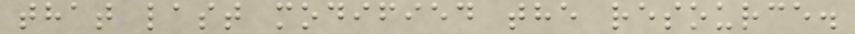that last modified the resource.
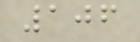106
